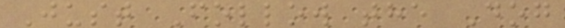Just Follow the Dog
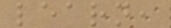learn,
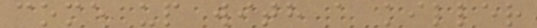come up with a killer
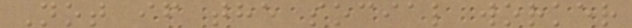Not if the social worker
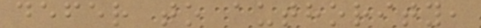defer to authority,
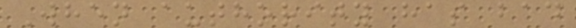When authority has bad
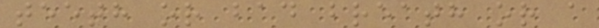teeth or bad breath or a
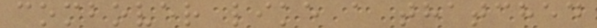combover like a thatched
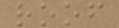roof
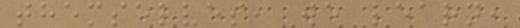themselves, we learn,
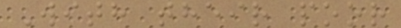With their poor
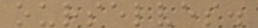ourselves.
